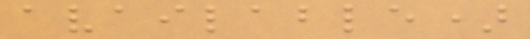available)
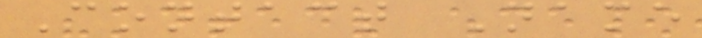Contact Name
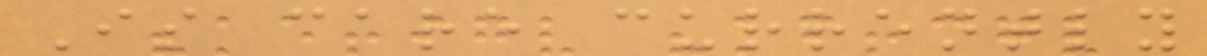Is care currently
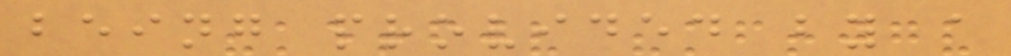being provided by a
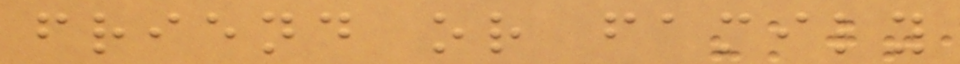friend or family
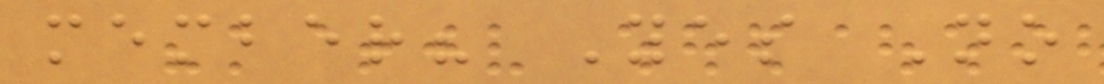member? Yes No
